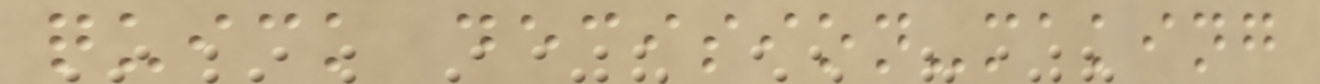quick decision-making
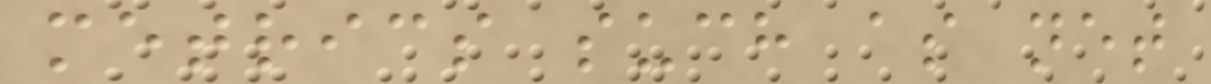metrics such as net
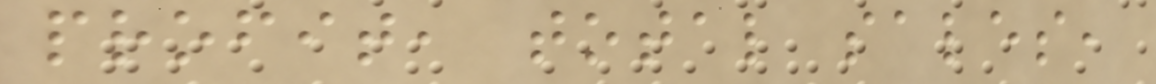profit, total sales,
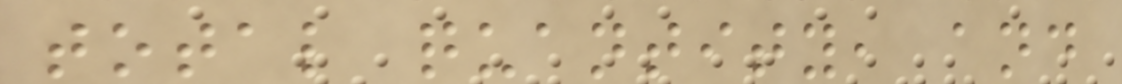total quantity, and
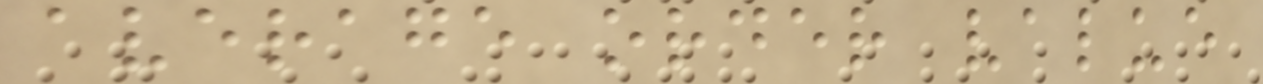average order value
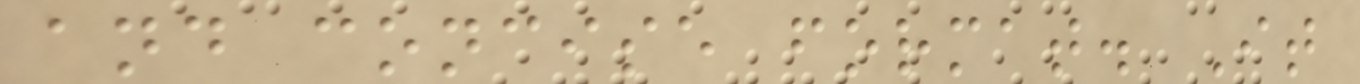and concise format. It
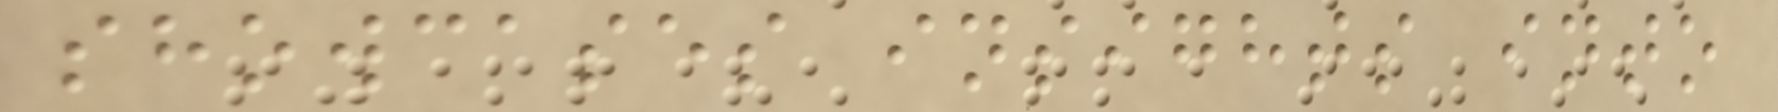showcases insights into
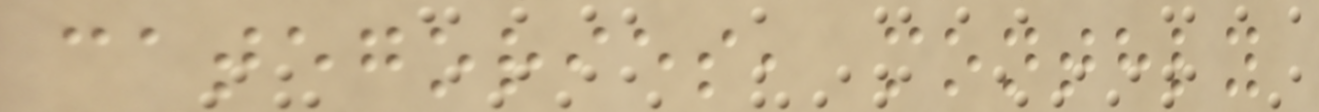categories, monthly
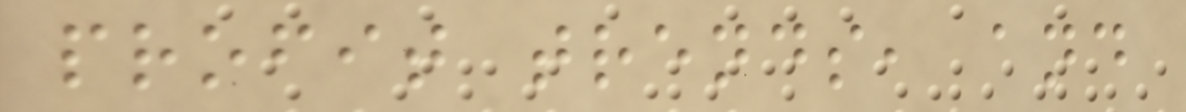profit trends, and
